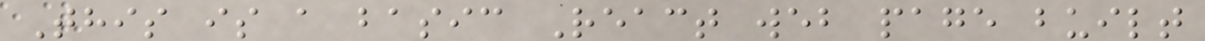This is a basic React web page built
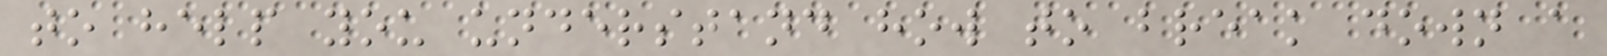to help you understand how to break down a
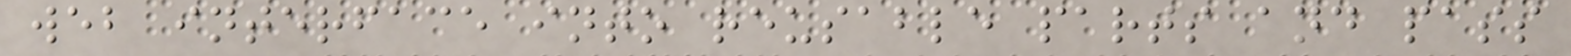web interface into reusable parts and pass
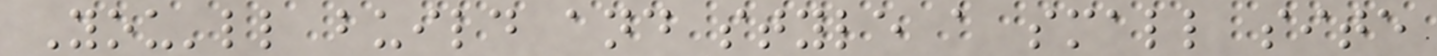You'll build and style a small site
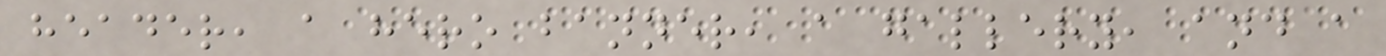header, a hero banner, a gallery, and a
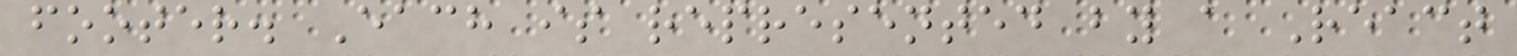footer. Each is represented by a React
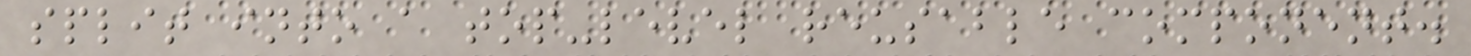split into a top-level reusable component.
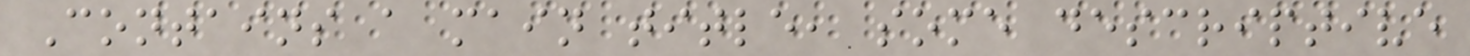Contains a main title, some descriptive
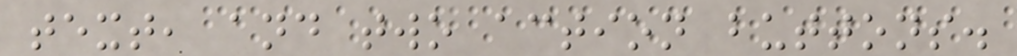text, and two action buttons.
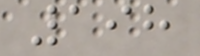198
